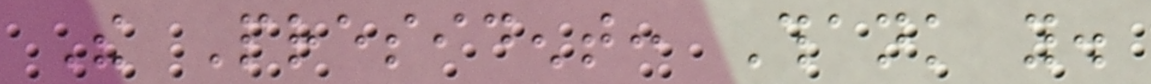The President: Thank you.
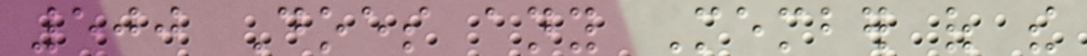500 Does any Member of the
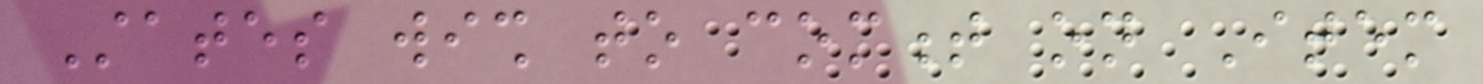States wish to comment on Item
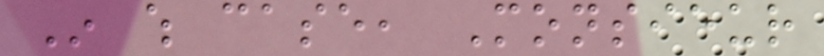In which case, Monsieur
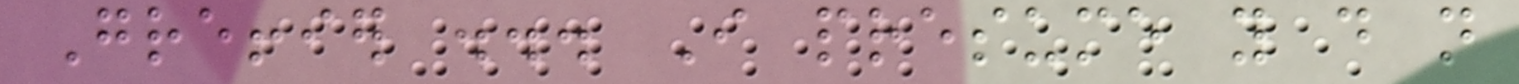Greffier ... I presume you do not
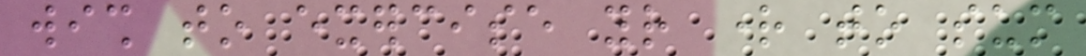wish to exercise your right to sum
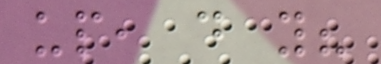up, do you?
